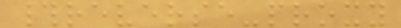#reverse-proxy
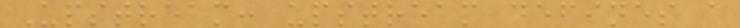Upstream: upstream defines a
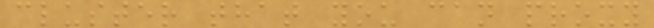cluster that you can proxy
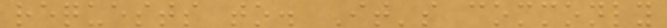requests to. It's commonly
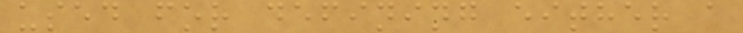used for defining either a
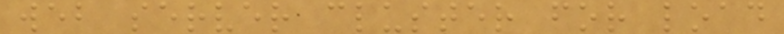web server cluster for load
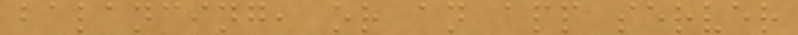balancing, or an app server
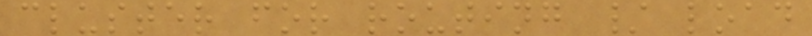cluster for routing / load
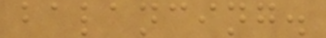balancing.
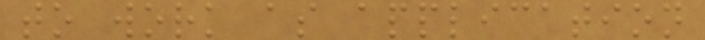to work as application
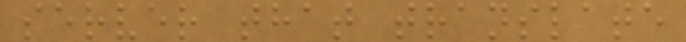server that translate
